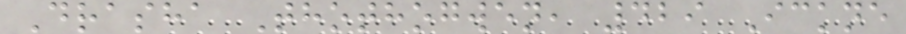Drasha Thothogwen, 429 Ickne
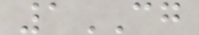1CG
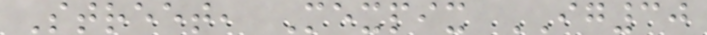Street, Mexpix IG30
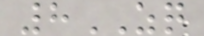8ZQ
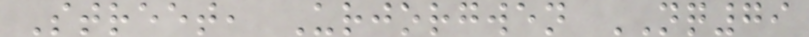Street, Urjorgwen NQ79
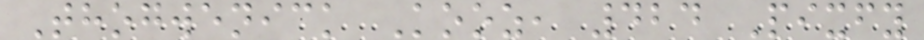Thogwenick Kooz, 424 Pixfy
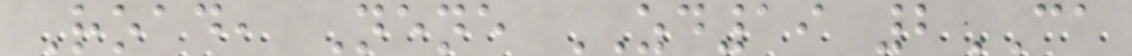Road, Nene ZD19 2CA
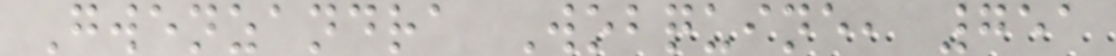Gwenzandra Wobquine, 751
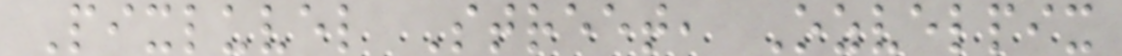Pixluvel Street, Ozvelpix
